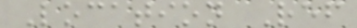Location Ref
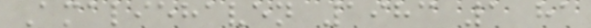Amaliehaven 1983 1 ha
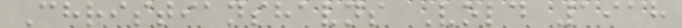Christianshavns Vold 1918
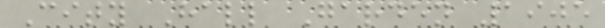City Hall Garden 1905
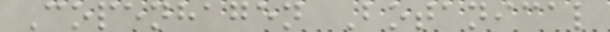Copenhagen Botanical
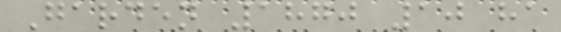Garden 1870 10 ha
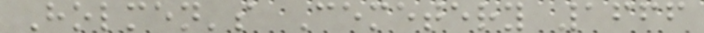Holmen's Cemetery 1666
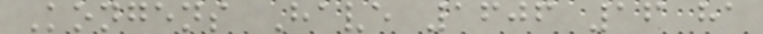Kongens Have 1606 16 ha
